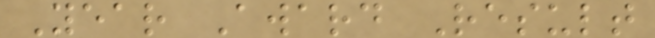Year Award Result
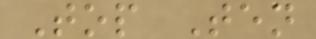Top Ten
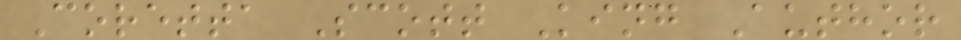Coretta Scott King Author
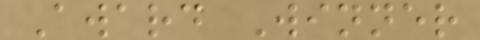Award Winner
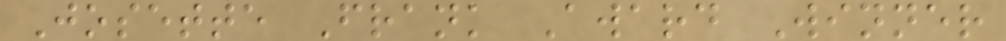Josette Frank Award Winner
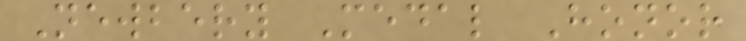Newbery Medal Honor
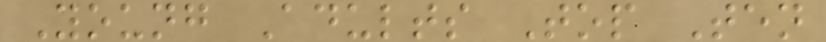Young Adults Top Ten
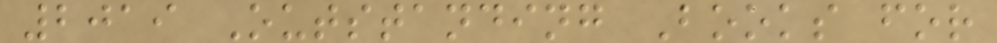2019 Outstanding Books for
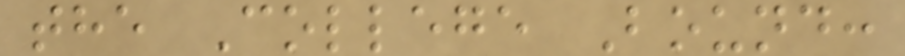the College Bound:
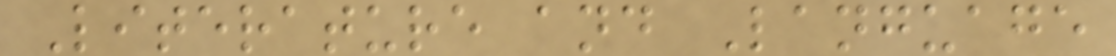Literature and Language
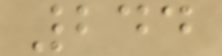244
